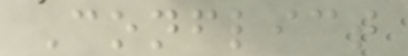Conflict
